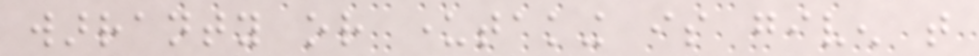warranty or undertaking is given that
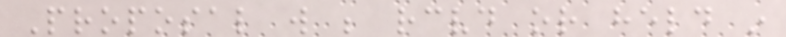Proposal will be received or held in
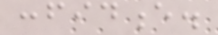confidence.
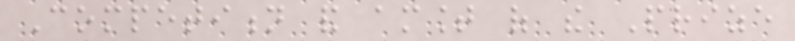Competition and amount of the Prize
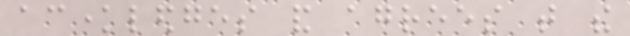acknowledges and agrees that the
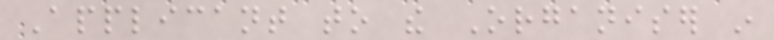Applicant to the Organiser in
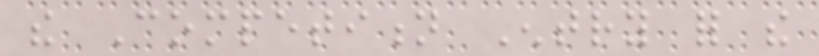the Competition Entry for the
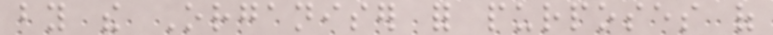by the Organiser for purposes of
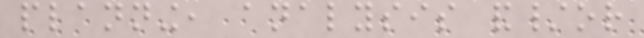planning, analysis and/or
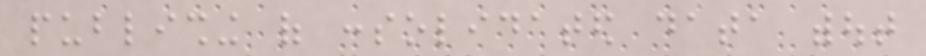publishing of consolidated data without
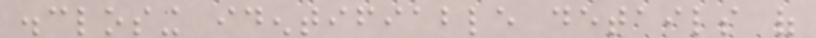disclosing identifiable details of
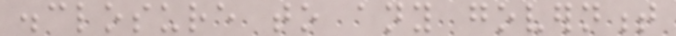disclosure to any government
